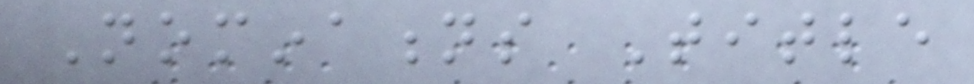Nominations Title
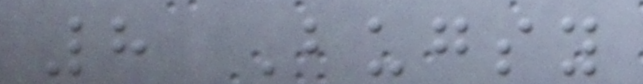8 Bugsy
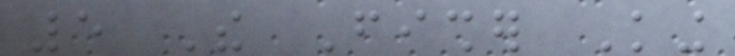5 The Fisher King
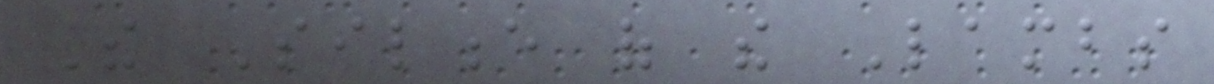The Silence of the Lambs
